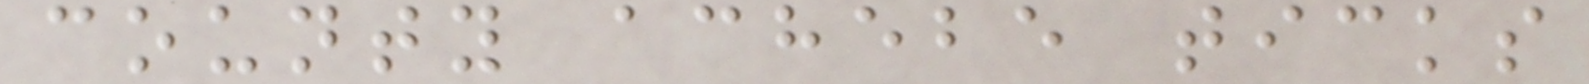county achebe ticks
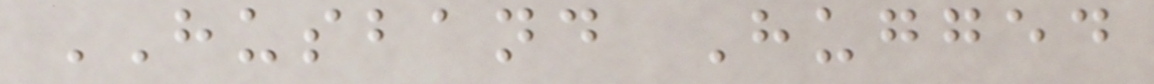HUSBAND Hugged
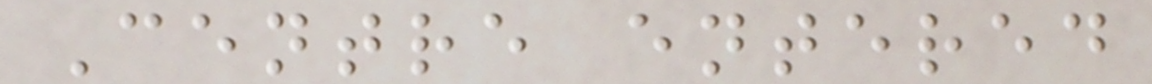Centre entered
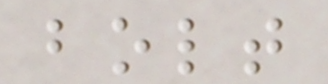bolt
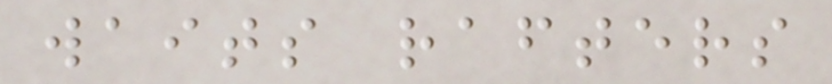waits rafters
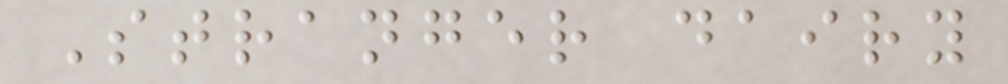Stranger dairy
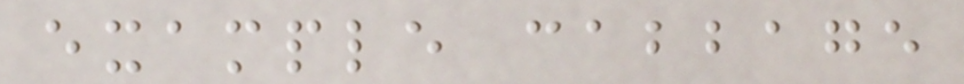example cabbage
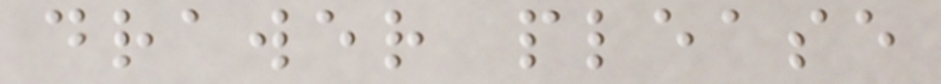drawer please
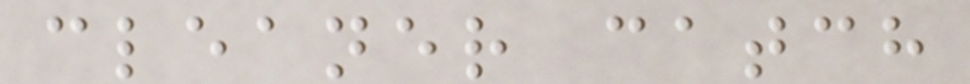cleaner catch
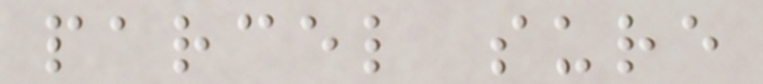parcel sure
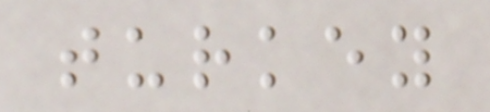turkey
